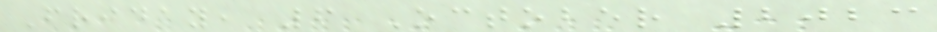Friday, 6 October 2023
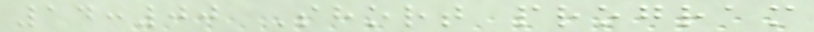14:00 Short program
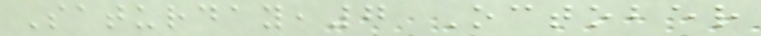Saturday,7 October
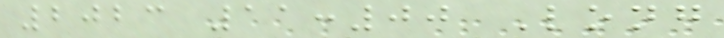2023 11:00 Long
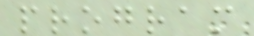program
